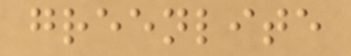greenlite
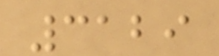3129
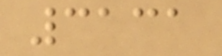3131
